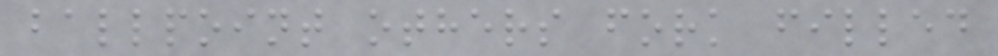ballpoint others fork filled
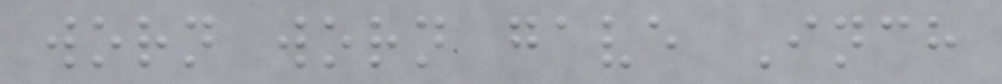worn worn gave Inch
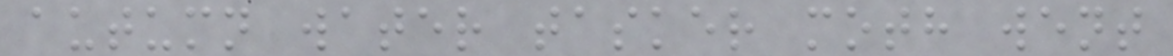autumn water tasker moth went
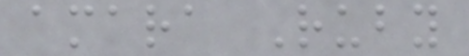amara Ruby
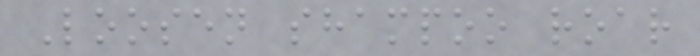Loosen shampoo roar
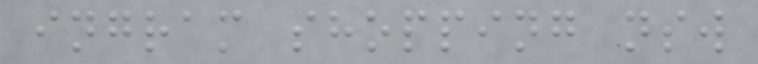ingram shopping nsw
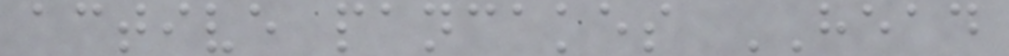active pancakes HEAD
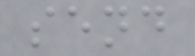send
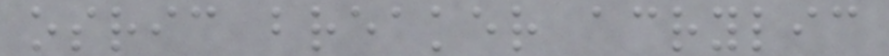osric breaker acrylic
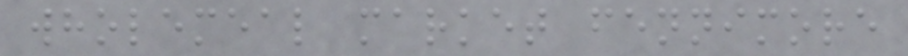wholemeal market fennimore
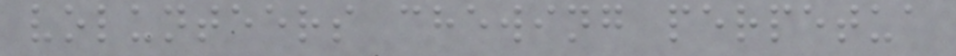volunteers chewing perpetua
